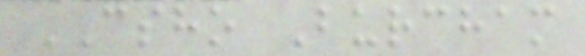CSHO Burcham
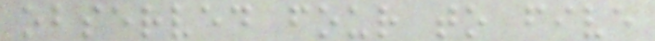observed four to five
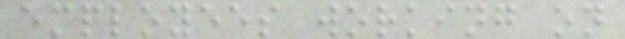employees working on
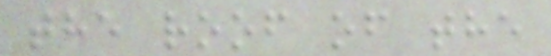the roof of the
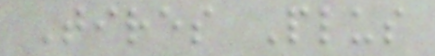Tires Plus
